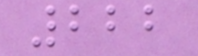222
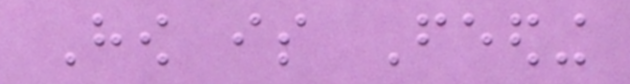How is Feeding
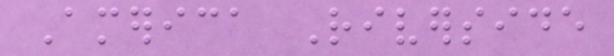America Riverside
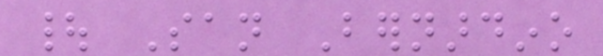| San Bernardino
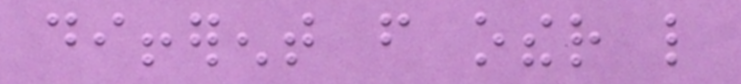different from other like
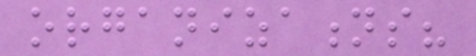organizations?
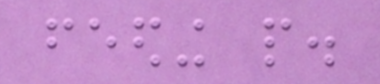feeding people.
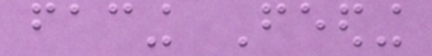facing Feeding
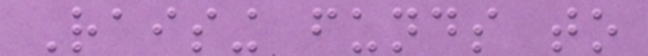Raising funds to
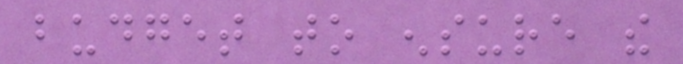budget to ensure the
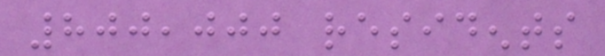800,000 residents
